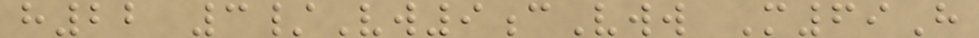h22 3/Vw9cVww M69H
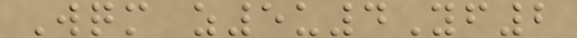Wqm z5u4Yf2
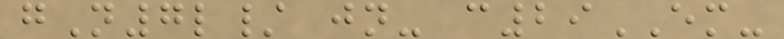gN7l/ jn- c29EM-
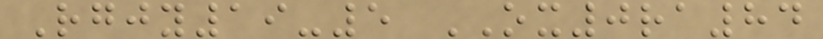Rgjy19-5 OX0ra84
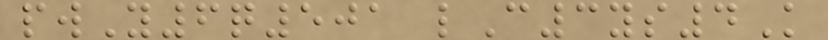pwY6q501 lC3ys4K
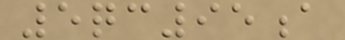5qc95a
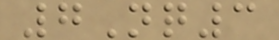7Nq3
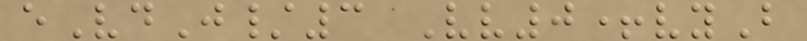eVdJ/3 Vv0+vyB
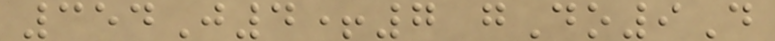354J4+7 gDo9D
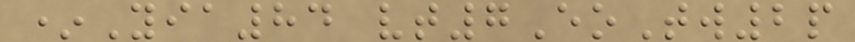*Yia84 vt7EoTw2p
